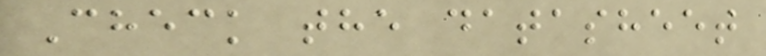Check the datasheet
